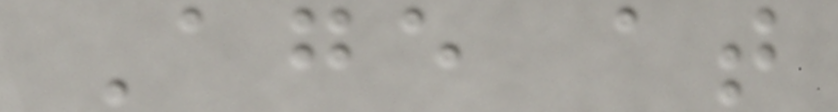Age at
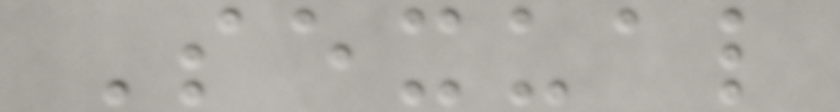Sexual
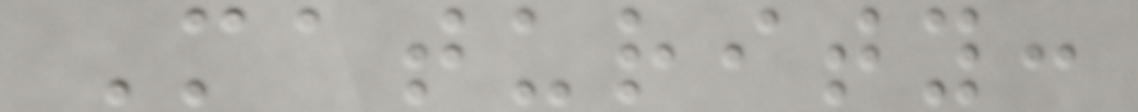Maturity:
